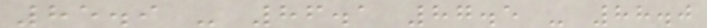85.9 - 86.1 87.5 - 88.0
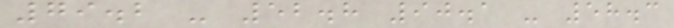79.2 - 52.8 90.1 - 58.3
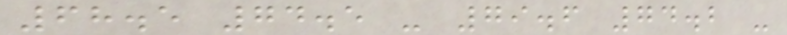68.5 74.5 - 79.6 74.2 -
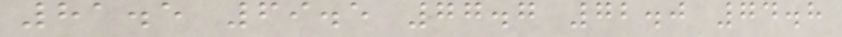81.5 69.5 77.7 72.0 74.8
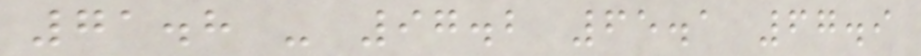71.8 - 97.2 65.1 67.9
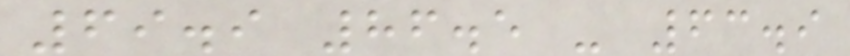69.9 86.5 - 63.9
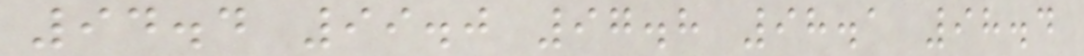94.4 99.0 97.8 98.1 98.4
